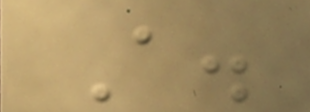A.
